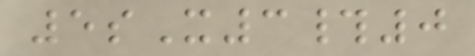5sX3#0
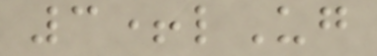3+lUg
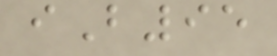iB95
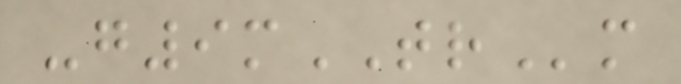-g9mTRm
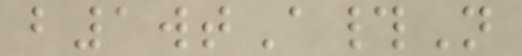b1wtA#N
